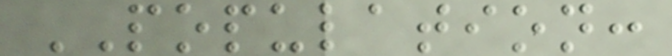POPULATION:
